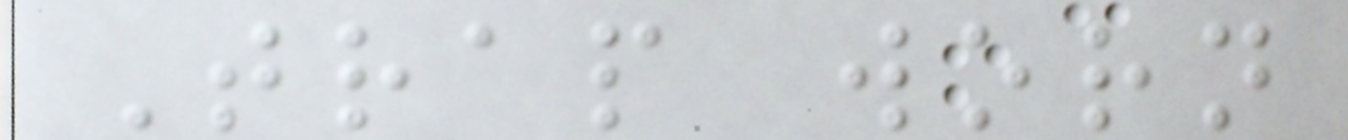Trap worn
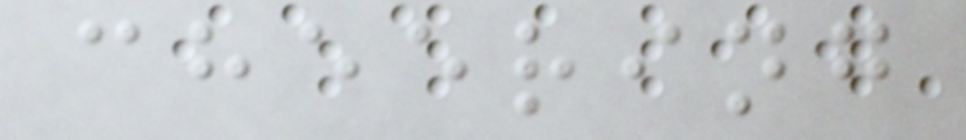cheering
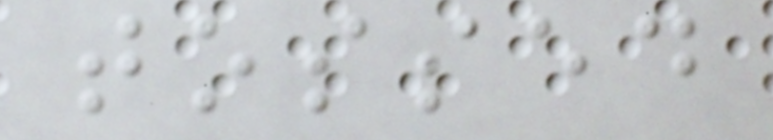tossed
